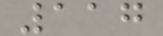117
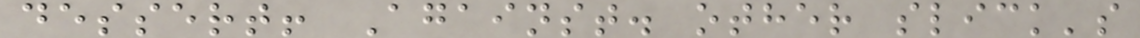dessert! Against. other slick's
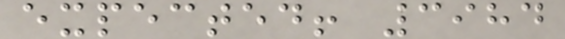expected! 3984
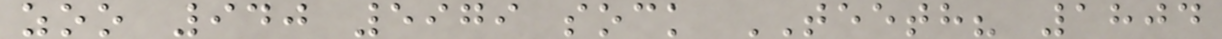zoo 940 5979 sock TEETH? 1804
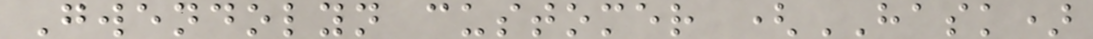Gwendolyn customer (HASK)
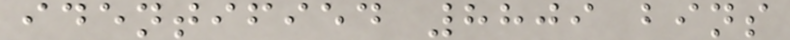identified 8809 bins
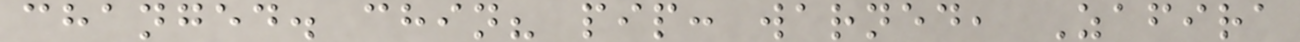changed. chin? pip: warned, Zafira
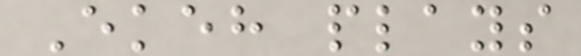Ekeh plays
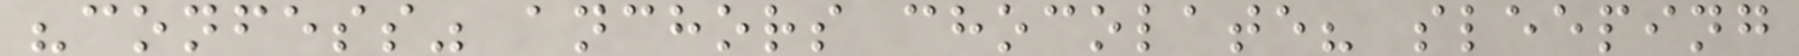"confess" anchors chocolate? sleeping
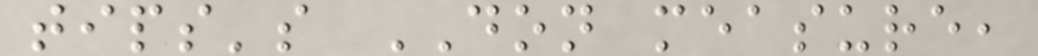tips's DON measure,
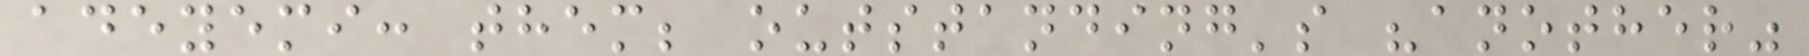adeyemi: them; outstanding's "another"
